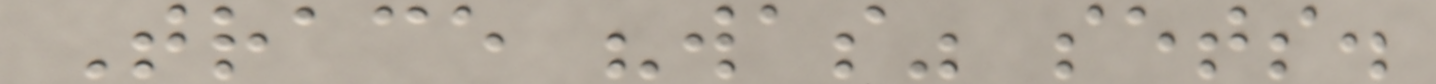Trace "was" sets.
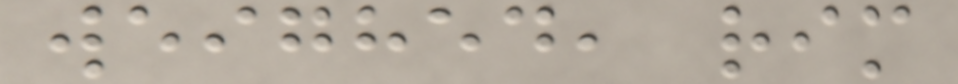weighed, rim
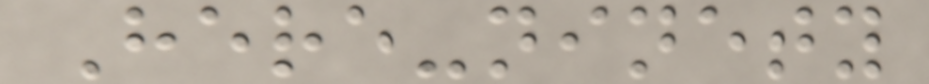Here-ninety
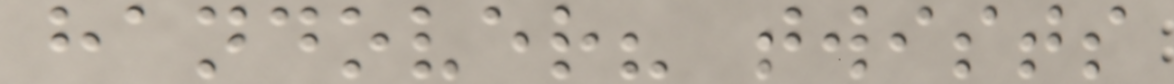handover? twists
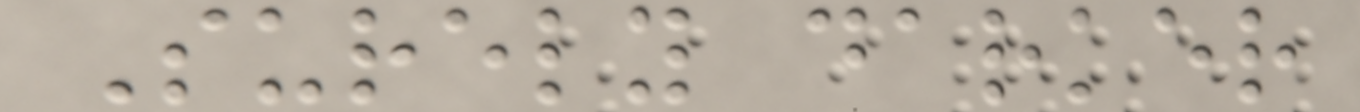Surely darker
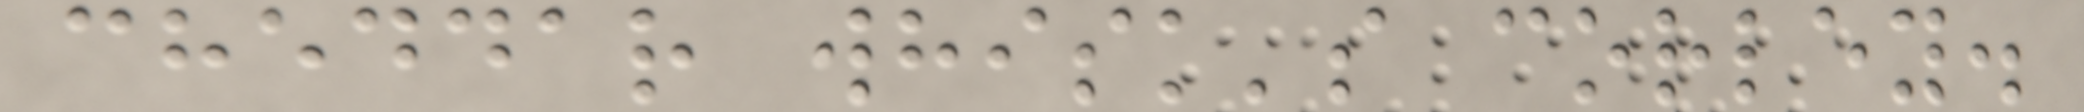cheddar whisk's corley.
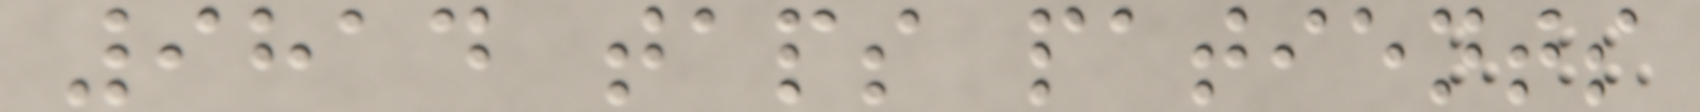9814 taps patients
